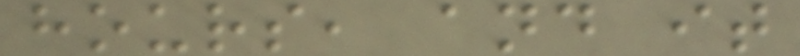hours, and it
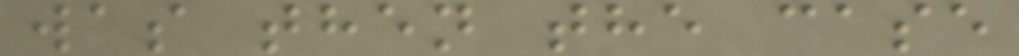was then the case
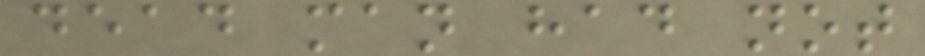dead man had not
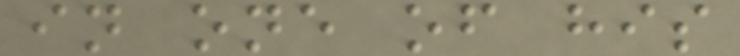in one of his
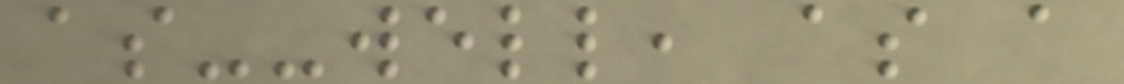as--well, as a
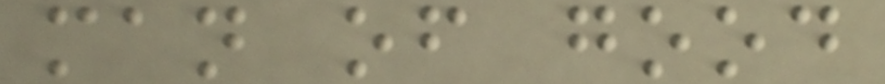man of good
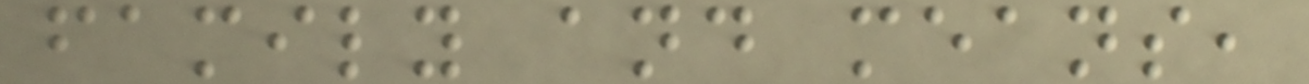family and means,
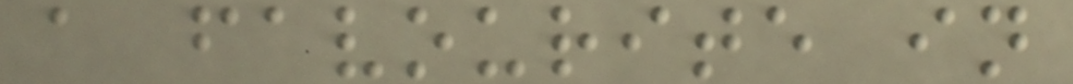a favourite in
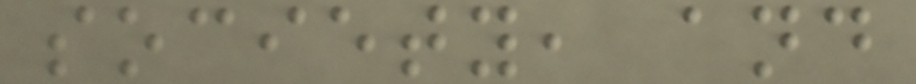society, and
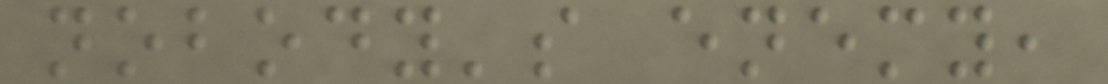nobody's enemy,
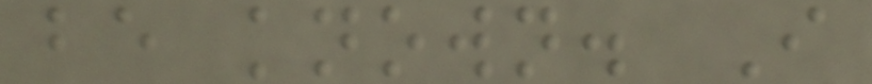be known. I
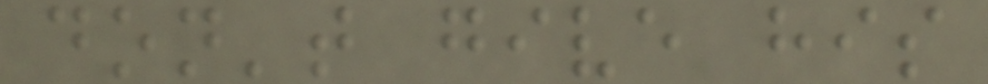don't give his
